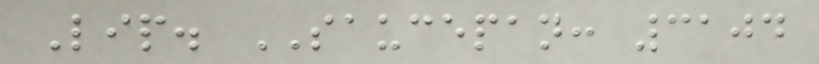Lip. SAUCEPAN: 3104
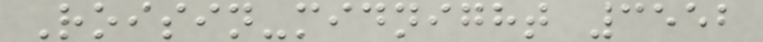Roisin-midnight 3552
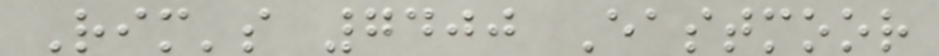Rim's 7400 Eastmoor
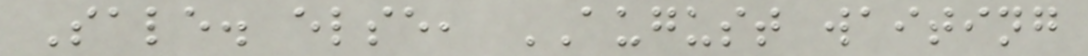Sale. else, AUGUST waiting
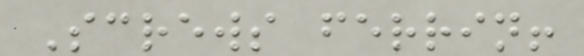Screws ferrin!
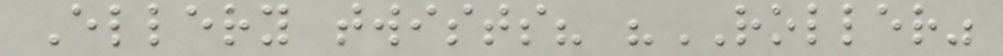Ellery twists? "ROLLER"
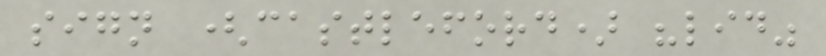sign (castleford) "lid"
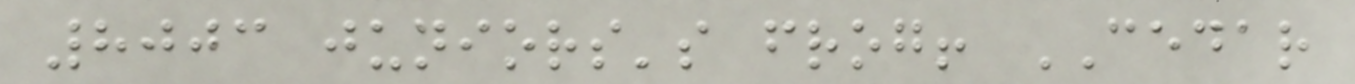8003 juniors's frog! CEDAR
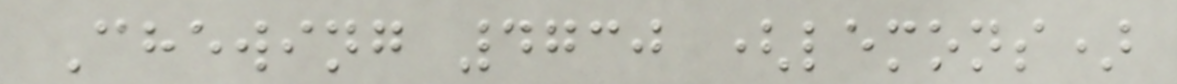Chewing 4730 (lemons)
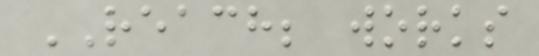REACH; works
